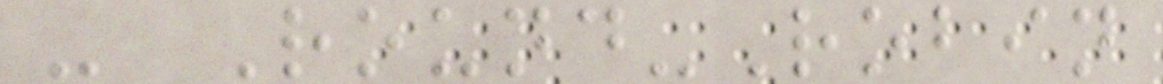- Round-Robin
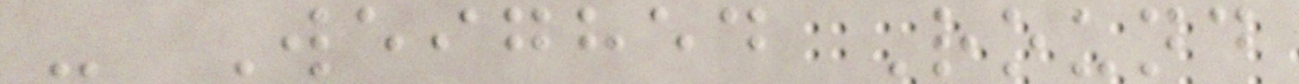- Weighed Round
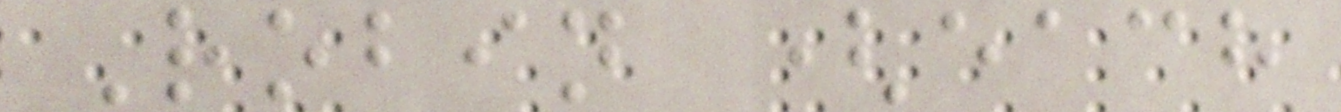Robin (each
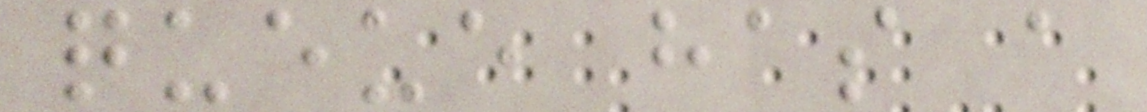queue has a
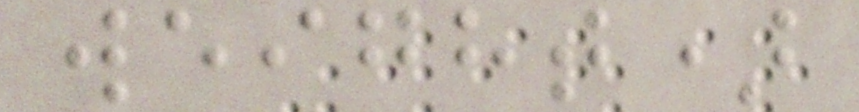weight)
